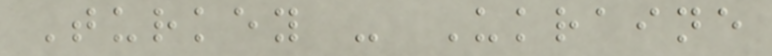Turkey - Ukraine
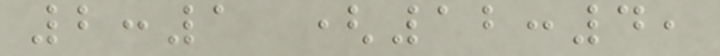2:1 (12:4,
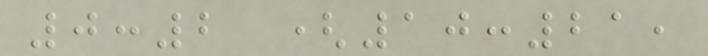0:2 (10:21,
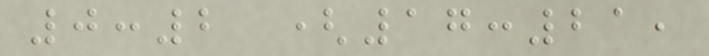0:2 (17:21,
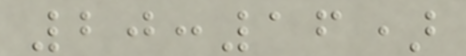20:16)
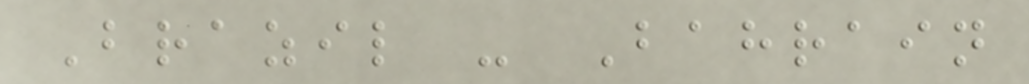Brazil - Bahrain
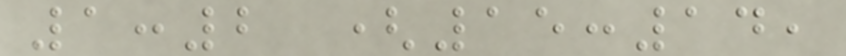1:2 (15:14,
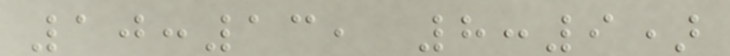10:13, 8:9)
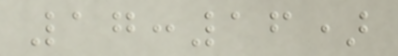17:16)
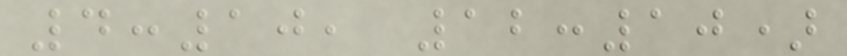4:10, 12:10)
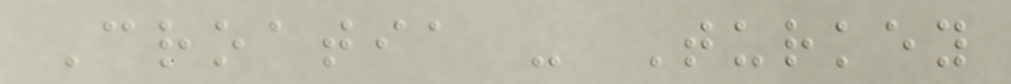Croatia - Turkey
